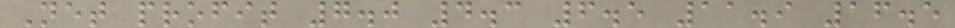Net profit 7.0 4.3 6.5 11.9 16.5
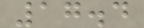17.4
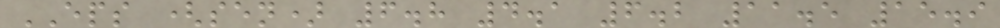EPS (sen) 6.8 4.1 6.2 11.5 15.9
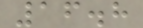16.8
